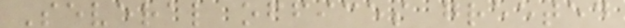Several offices greeted
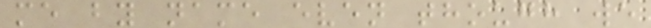me by name even though we
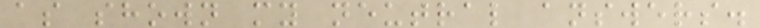as shown my neutral answers.
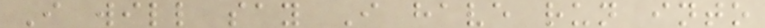I will say I have run into
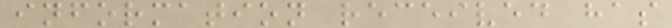information received has
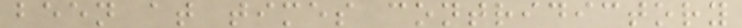been at times contridictory
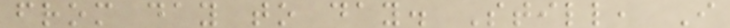from day to day. Still, I
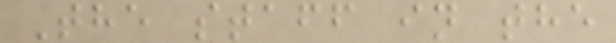The staff in the
